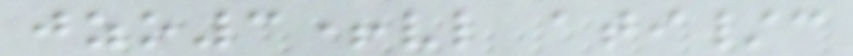jzo3+vl ati/c
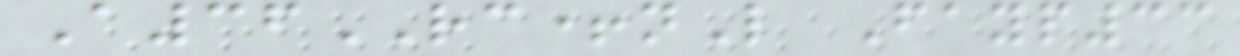A36RC+nL Fayp33
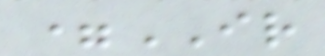=IR
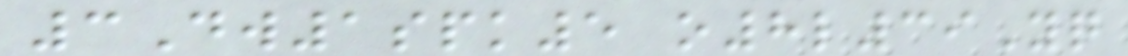3Dw1spk5 o8l39Yq
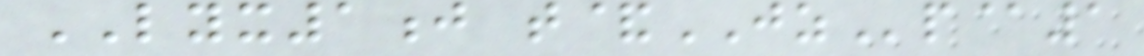LYX1j t&JZp@1
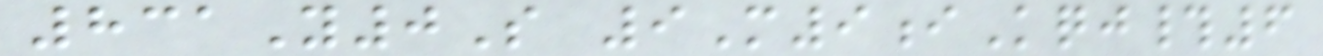831Y0S 9M9iKqj#6
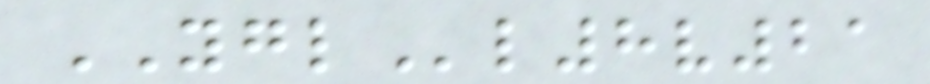YGLl8v21
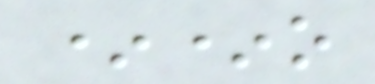**o
